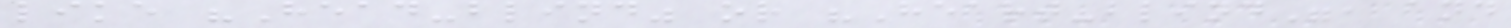like "Head-blind" or "Heart-blind", and
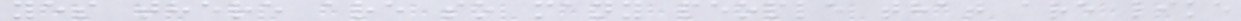yes there are so many people that are like
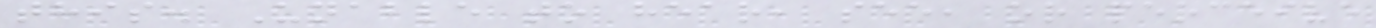this. Unable to hear, see, or perceive
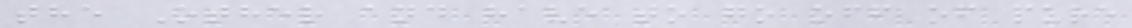the Other and have to go off of pure
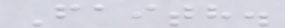Faith.
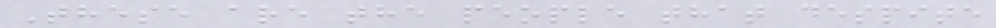These are the people that despite
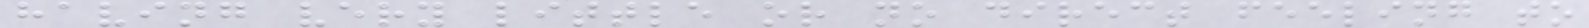having very little or no direct feeling to
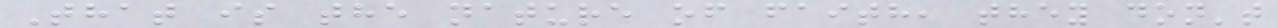That is the nature of faith, they don't
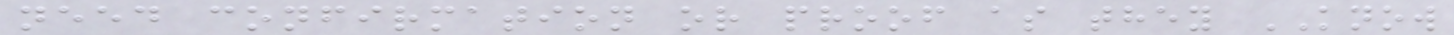need confirmation or proof as they KNOW
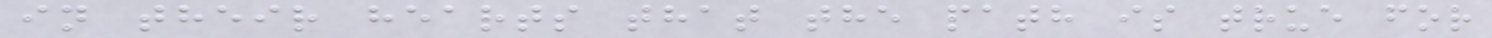in their hearts that the path is true for
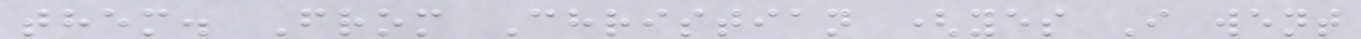them. From Christian (yes I went
